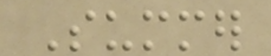Summer
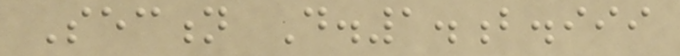Section D.1.b.iii
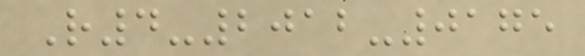R4-2012-0175
